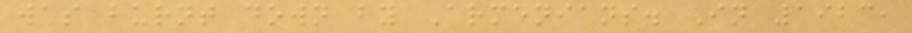was burnt down by Armenians. In 1923,
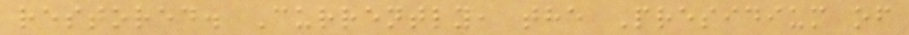restored. Currently, the Presidium of
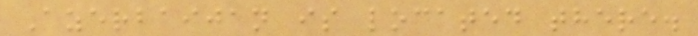Azerbaijan is located there.
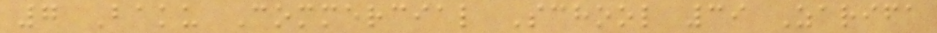7 Baku Commercial School 39 Zarifa
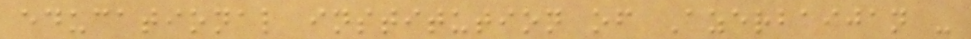educational institution of Azerbaijan -
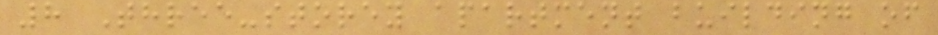8 Three-storey apartment building of
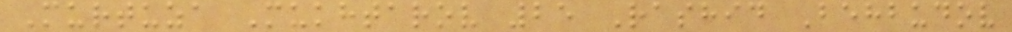Murtuza Mukhtarov 25 Rashid Behbudov
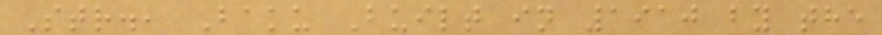Str., Baku Built in 1910 by the
